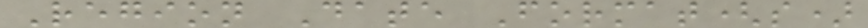Region Date Format(s)
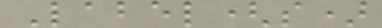Label(s)
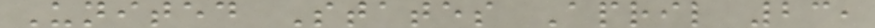United States April 23,
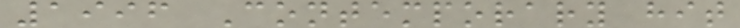1996 Contemporary hit
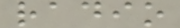radio
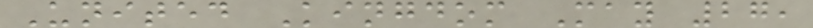United Kingdom May 27,
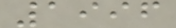1996
